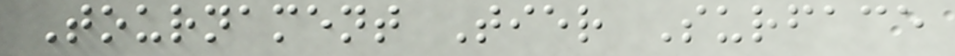Tournament Tier Surface
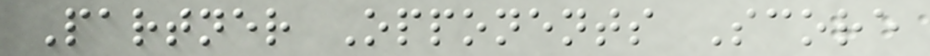Partner Opponents Score
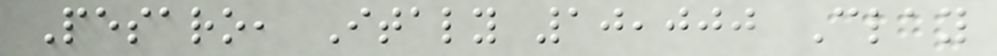Pesaro, Italy 10,000 Clay
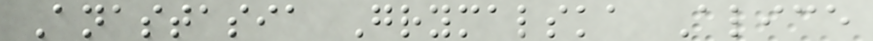Anastasia Grymalska Alice
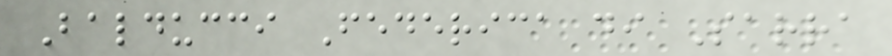Balducci Federica di Sarra
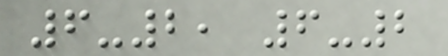6-2, 6-2
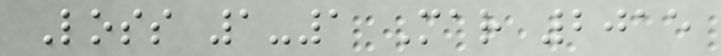Loss 1-1 Mar 2015
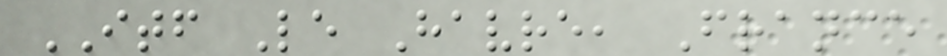ITF Le Havre, France
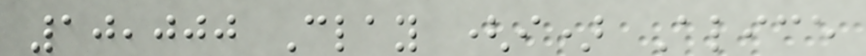10,000 Clay (i) Alice
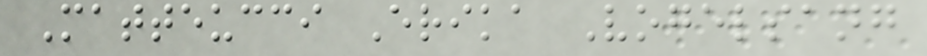Matteucci Erika Vogelsang
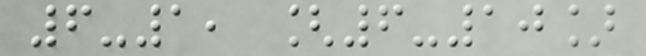6-1, [6-10]
